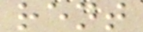rent
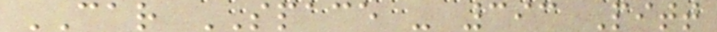CAR SPACE - 393 Pitt
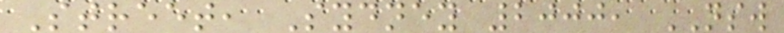Street, Sydney 2000, NSW
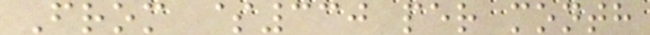From $330 per month
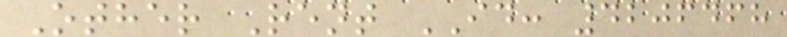Other Rent ID: 4206468
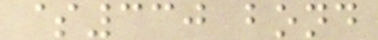$330 bond
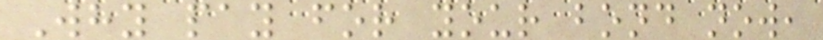Why pay for your bond now,
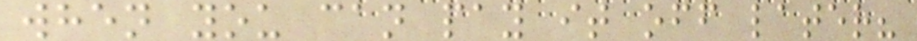when you can pay it off later?
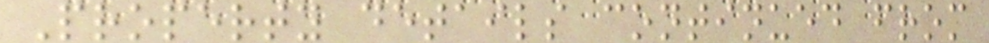Property details continued from
